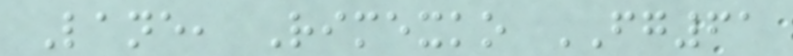Lane, Rimexko FG61
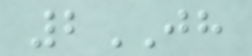2JH
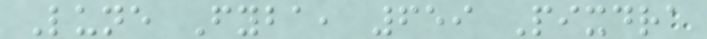Lune Fyba, 659 Pixdra
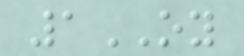1OY
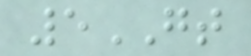5GT
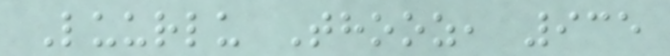Luurlu Thooz, 935
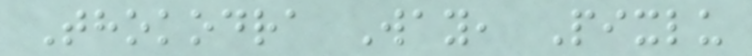Thokodra Way, Pixlu
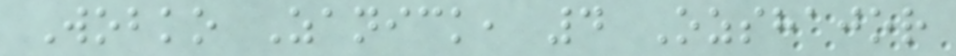Wobko Zanick, 4 Ozshajor
